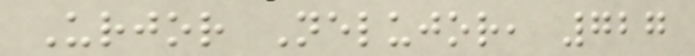Urjor Nelujor, 727
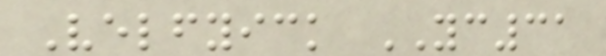Velfyick YC31
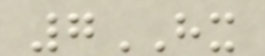7HX
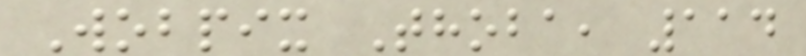Wobpix Thoba, 114
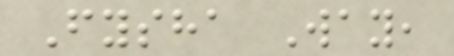Fysha Way,
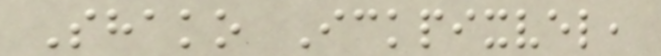Shako Ickpixvel,
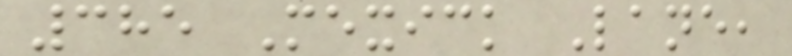385 Mexick Lane,
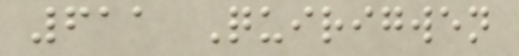611 Quirigwen
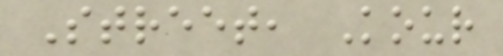Street, Kour
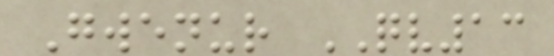Gwenur QV13
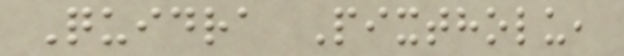Quidra Pixtholu,
